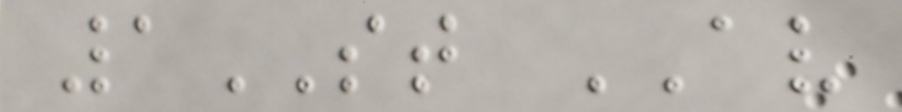1ST AV
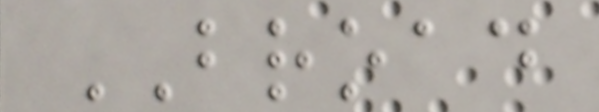BROAD
